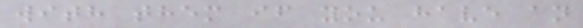with them if you have an
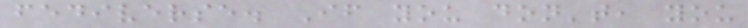fediverse. If you don't, you
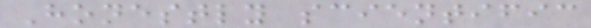Honestly scientific
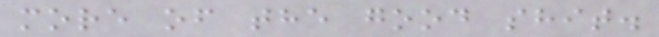more of the good shit.
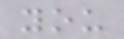you
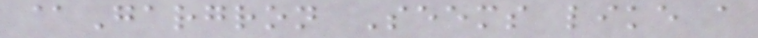@Gargron Seems like a
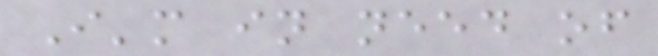I'm in need of
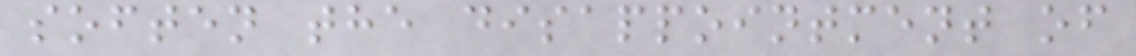soften the disappointment of
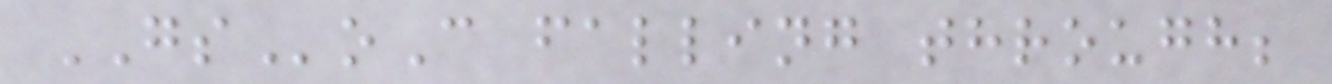GSoC falling through;
